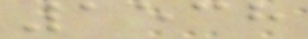1538
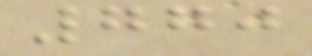770
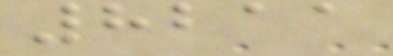8211
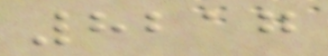8217
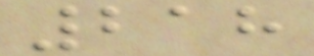218
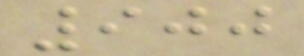900
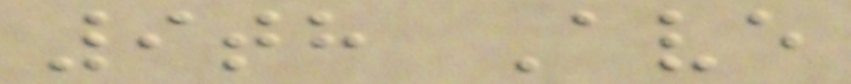9th Ave
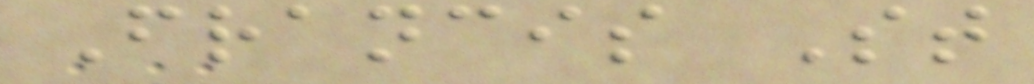Francis St
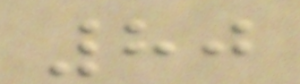80
